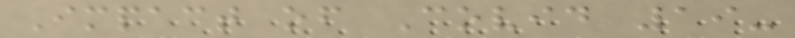Impact of Covid 19-
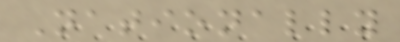Nationally
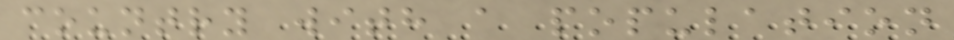country with a population
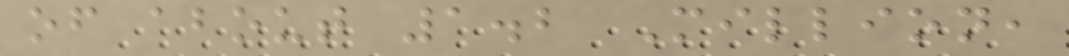of about 1.2 Million,
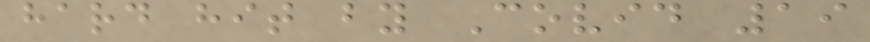hard hit by Covid 19
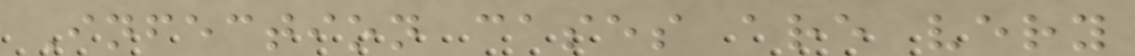Infection cases are very
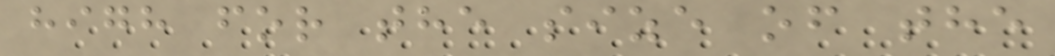high for the size of the
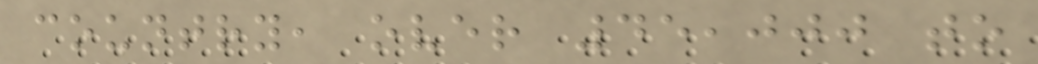country, over 45,000 to
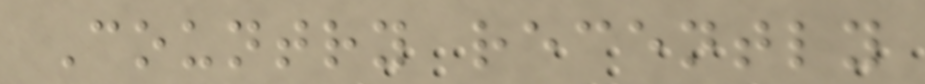Country recently
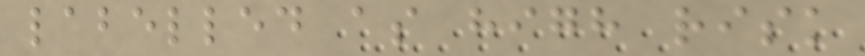labelled as high risk
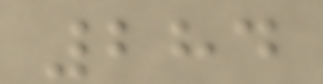284
